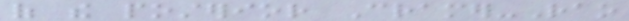of the posterior Cramer-Rao
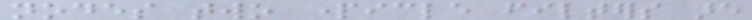nodes two particle filters are
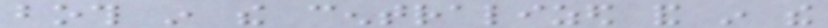both in the centralized and in the
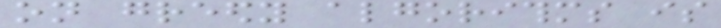on greedy algorithms is
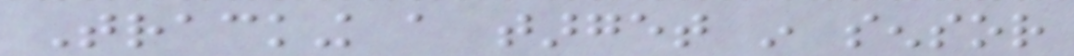Tracking a target in sensor
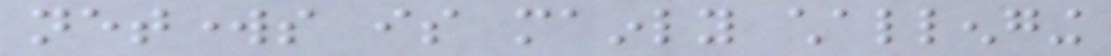networks is mainly challenging
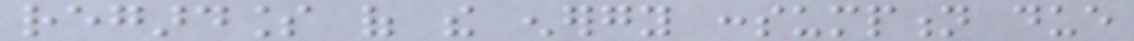regardless of the energy consumption due
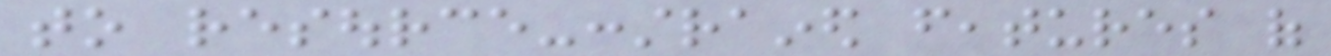to resource-constrained features of
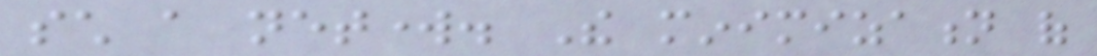such a network. The minimization of
